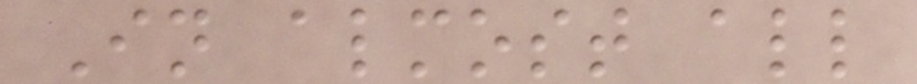In almost all
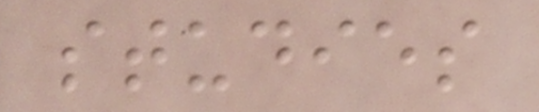studies
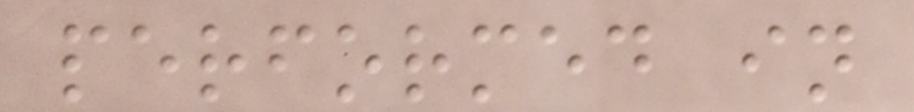performed in
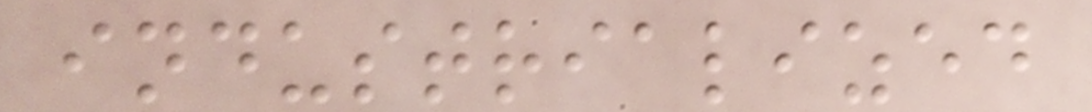industrialized
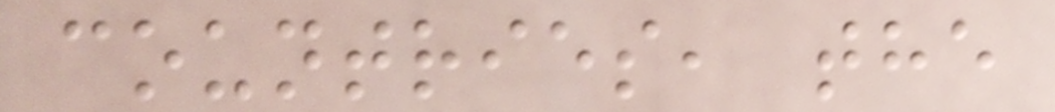countries, the
